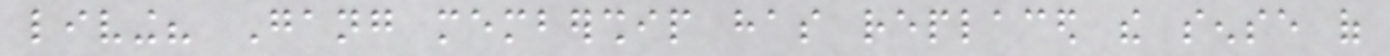living? Gang membership has replaced the sense of
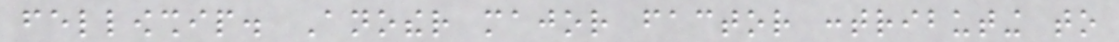fellowship. Another major factor contributing to
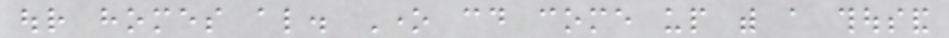our homes also. One could come up with a thousand
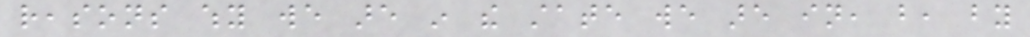reasons why we are in the state we are in, but, by
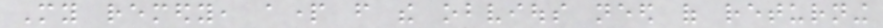My remedy, apart from the obvious need of returning
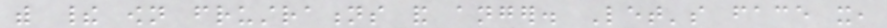with their own frustrations and anger. Let's face it,
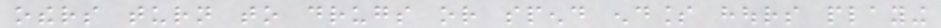others turn to drugs or spend endless hours playing
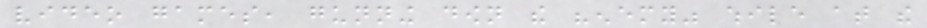video games, gunning down the "enemy" while at the
